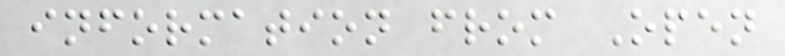information from Open
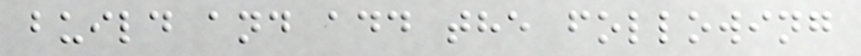build and add the following
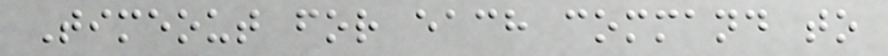Timeout for each command to
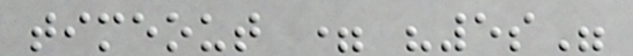timeout = "5s"
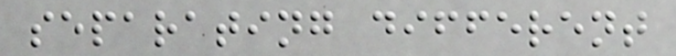separating different
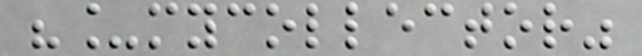"_mycollector"
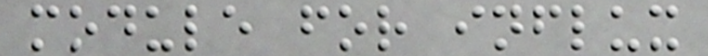module for influx
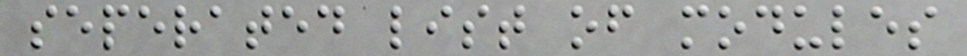seperated list of modules
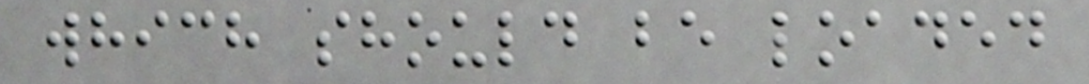which should be loaded
